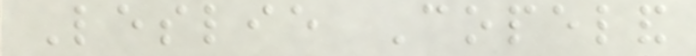Leslie Copeland
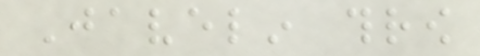Javelin throw
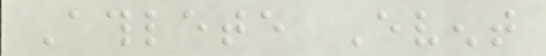Athlete Event
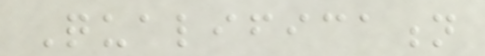Qualification
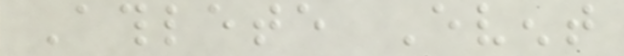Athlete Event
